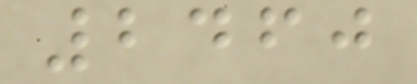2460
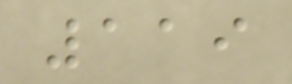119
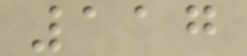117
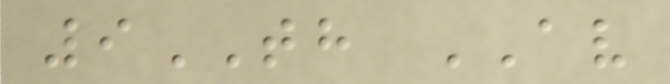9TH AV
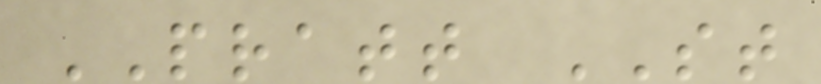PRATT ST
